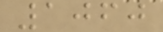1060
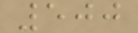500
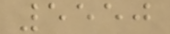5550
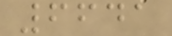6641
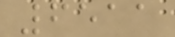6511
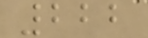222
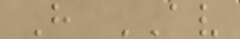H AV
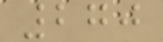270
